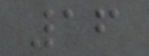16
